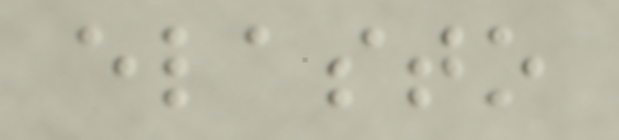elasto
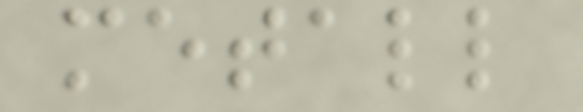metall
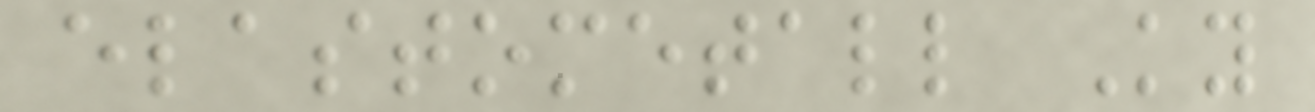elastometall Ky
